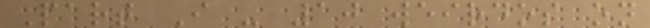Part I - 10 weirdos on
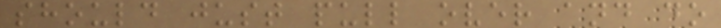should just pull over and do
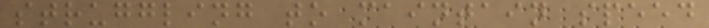struggling to maintain speed
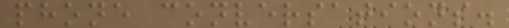phone conversations.
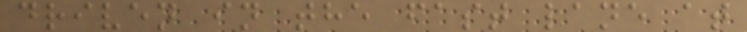driven in the fast lane at
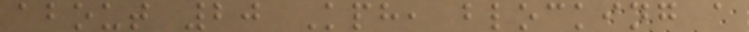about 20 Kph, blocking a
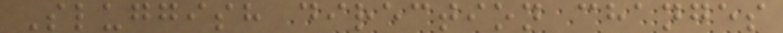Sluggish direction changes
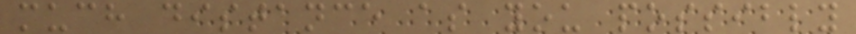much distance as you possibly
